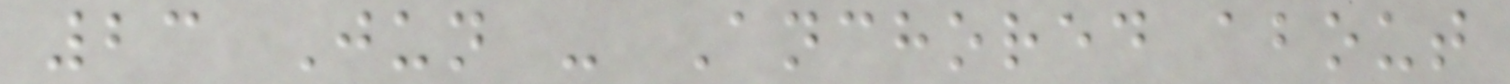23 Jun - Anchored about
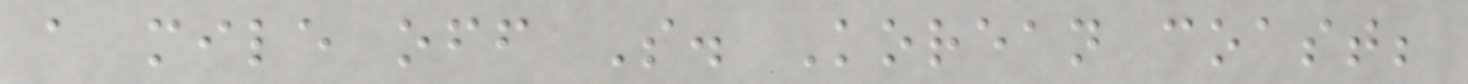a mile off S. Korean coast;
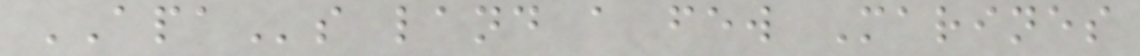APAs land a few Marines
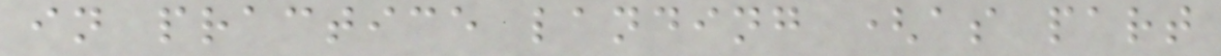in practice landing (as part
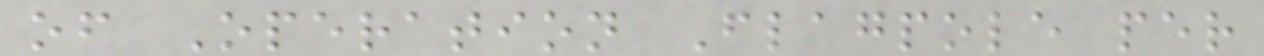of Operation Flagpole per
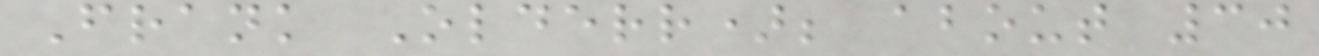Frank Olderr); about 30
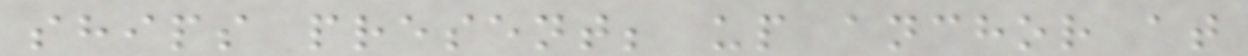ships present; up anchor at
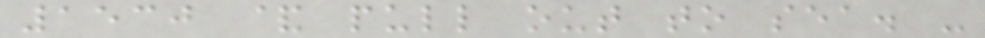1530 & pull out to sea. -
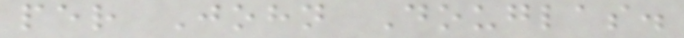per John Douglas.
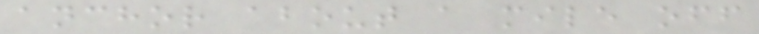anchor about a mile off
